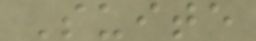Suite
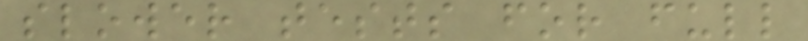slower tests for full
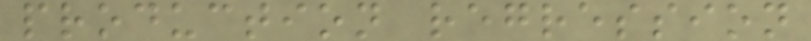production regression
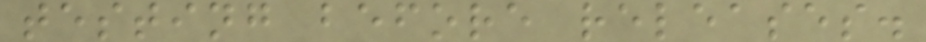testing before releases.
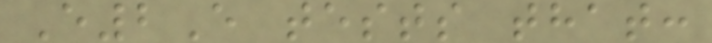E2E tests that:
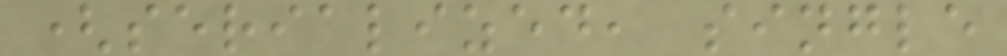(serialized, single
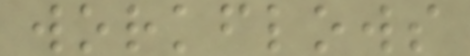workflows
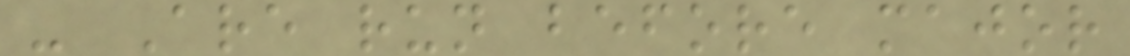- Are run before major
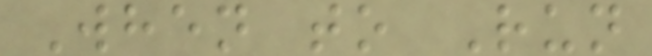When to Run
